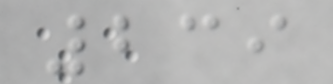239
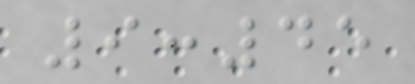9:45
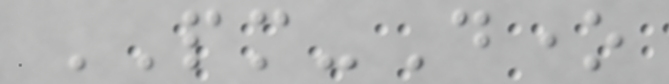PM-Done
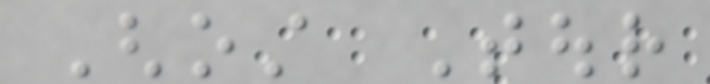Ghost Tour
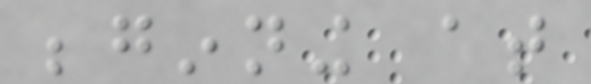beginning at
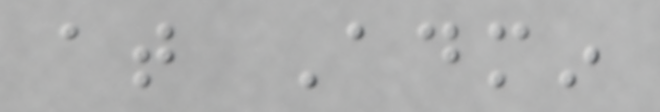at Admin
